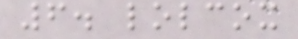6. lolcox
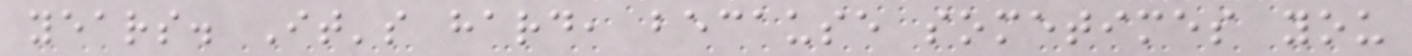years. It's hard, because sometimes you
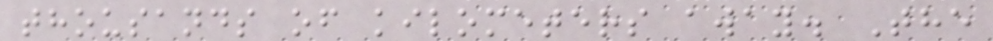thousands of kilometers away. The
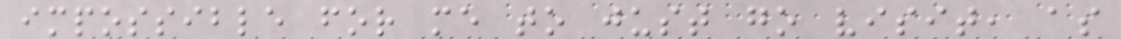impossible for me to just go visit, as
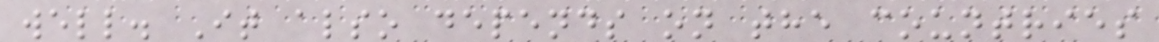well. It also depends on the countries
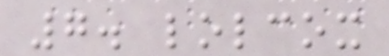7. lolcox
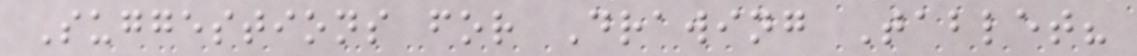Suggestions for Drawing Tablet?
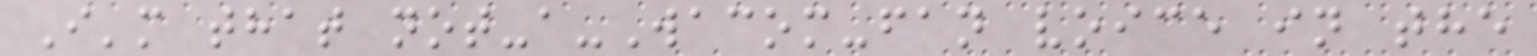I'm that not-a-Wacom-fan voice in the
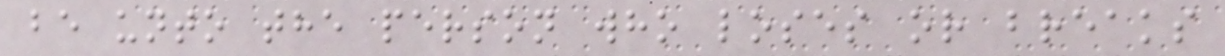be unto the person who loses or breaks
